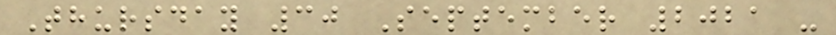Thursday 30 September 2021 -
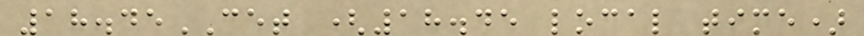18.45CET (18.45 local time)
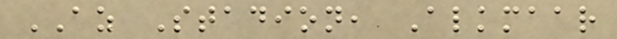AZ Stadion, Alkmaar
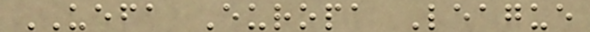UEFA Europa League
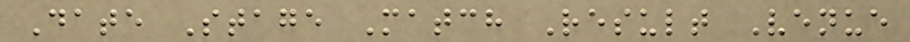Date Stage Match Result Venue
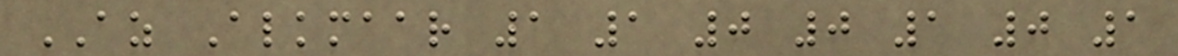AZ Alkmaar 1 1 0 0 1 0 1
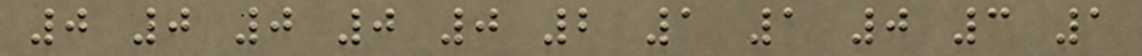0 0 0 0 0 2 1 1 0 3 1
